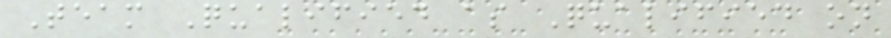Team Qualified as Qualified on
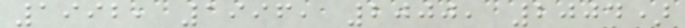1992, 1996, 2000, 2004)
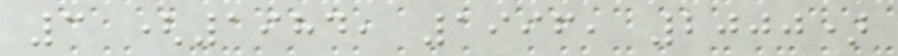3 (1984, 1996, 2000)
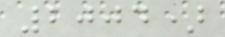2004)
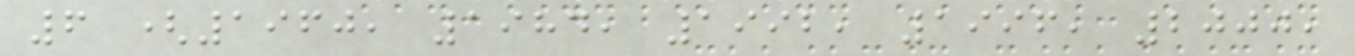6 (1960, 1984, 1992, 1996, 2000,
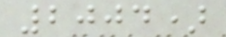2004)
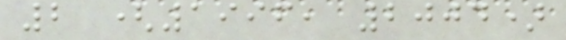2 (1996, 2004)
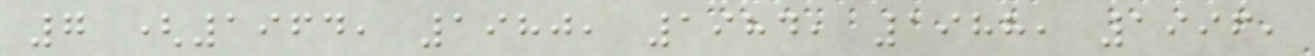7 (1964, 1980, 1984, 1988, 1996,
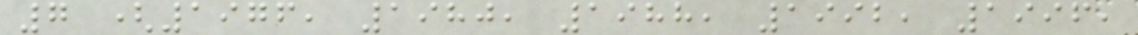7 (1976, 1980, 1988, 1992, 1996,
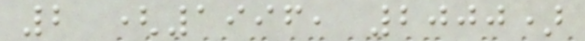2 (1996, 2000)
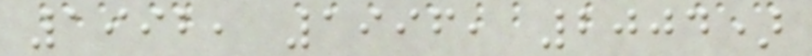1992, 1996, 2004)
